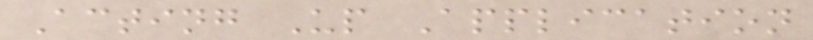Acting Up Application
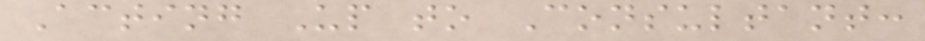Acting Up to Consultant:
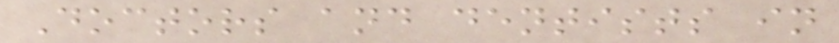Doctors and dentists in
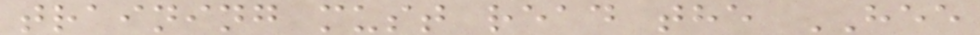training must read the HEE
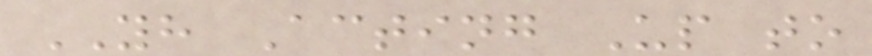YH Acting Up to
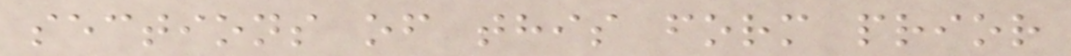sections of this form prior
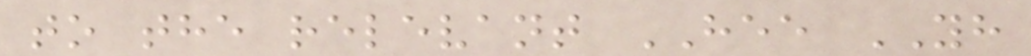to the relevant HEE YH
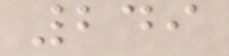249
